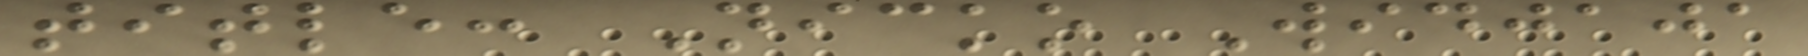title: Nicko Widjaja
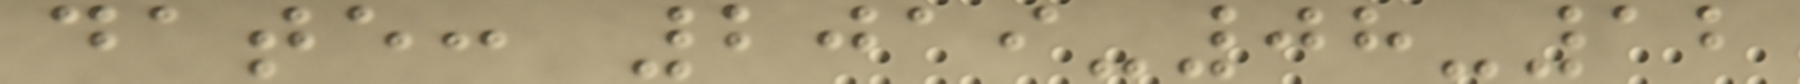date: 2019-08-12
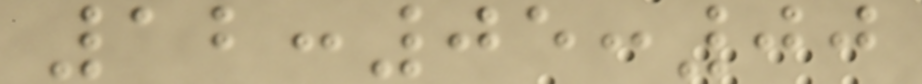12:05:00
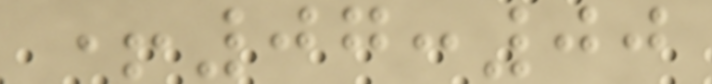+07:00
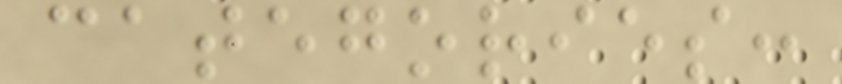categories:
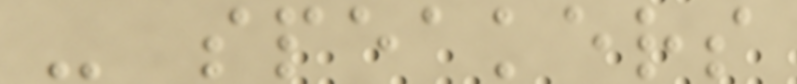- speakers
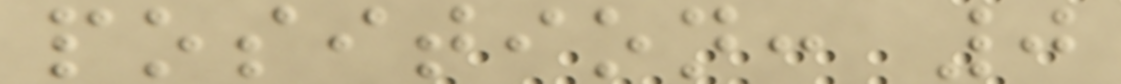position: 0
